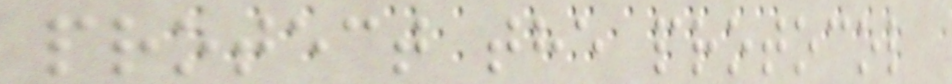protect the protocol
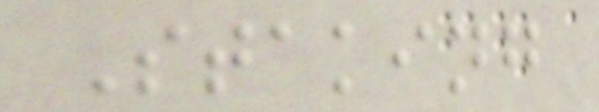Staking
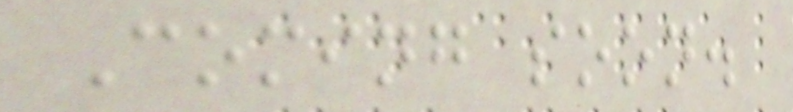Coming soon.
